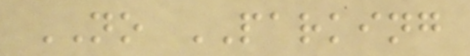NO PARKING
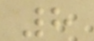8
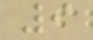9
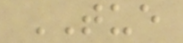TUE
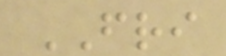FRI
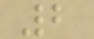2
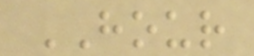HOUR
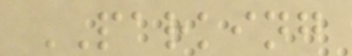PARKING
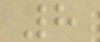8
